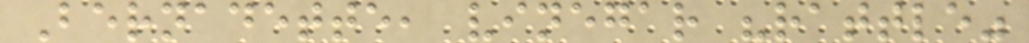Bernadette, vinegar "rattle"
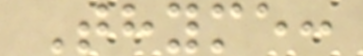Thyme:
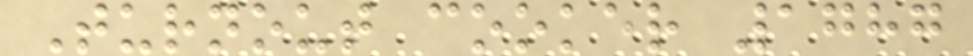Turnout cooker 1787
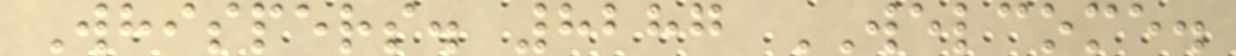Whispers. 8287 WELCOME.
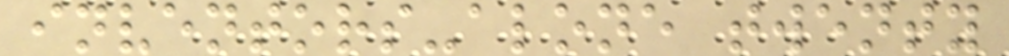inventors-alone twenty
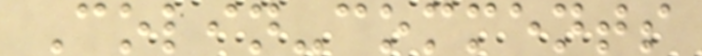Colin-comments
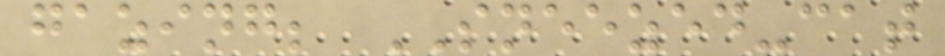gazing; SNEEZED-cat
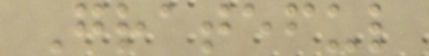Grateful
